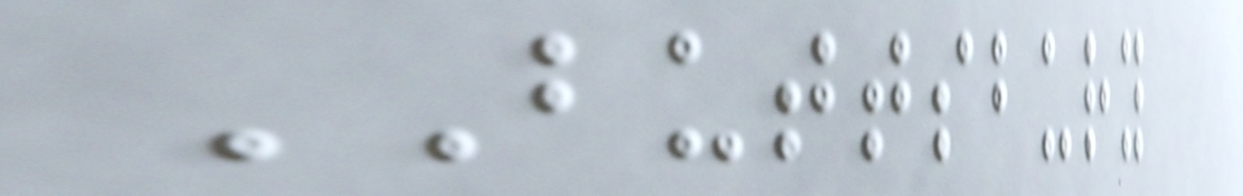BUTTSBURY
